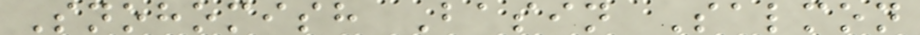Snohomish Basin Salmon
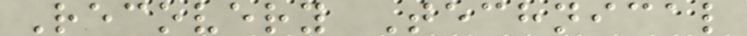Recovery Technical
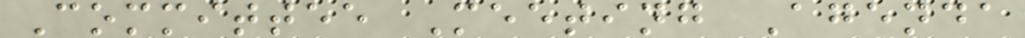Committee Meeting Agenda
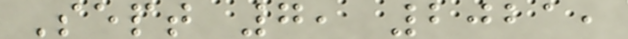Sept 7, 2021,
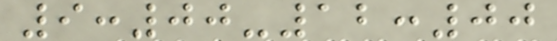9:00-12:00
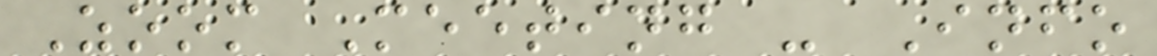Zoom Meeting - Info
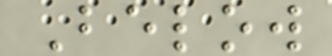Below
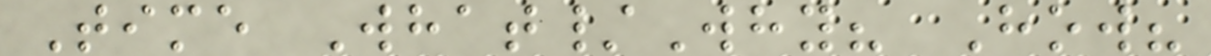Time What/Why? How?
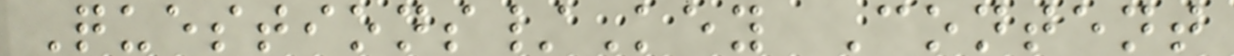Questions/Key Content
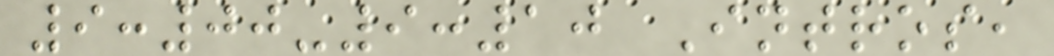9:00-9:10 Intros,
